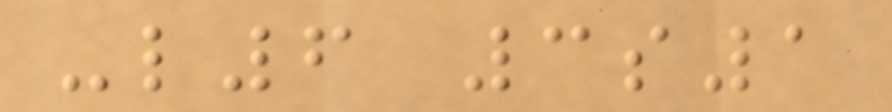-l6 3s1
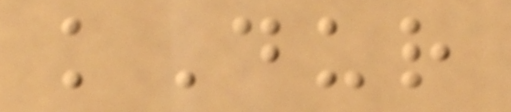kDur
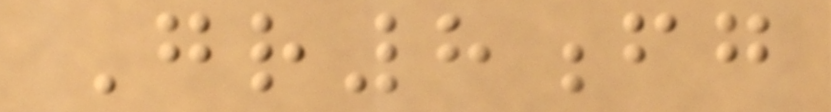Gr8fg
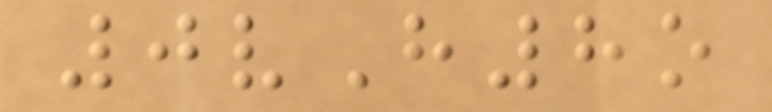0vH8o
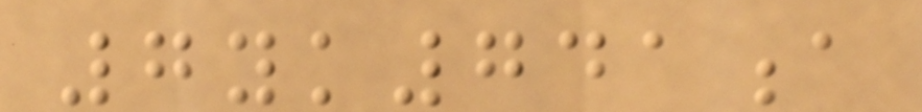7yk741a
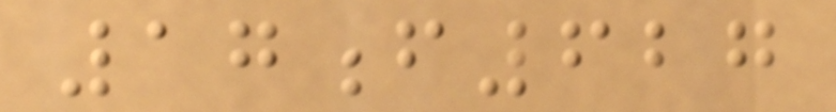17f627
